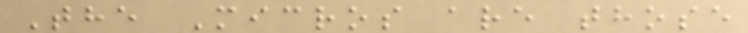The Micros are those
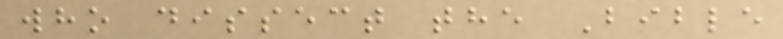who dissect the Bible
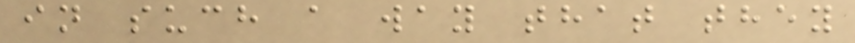in such a way that they
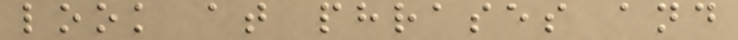look at phrases and
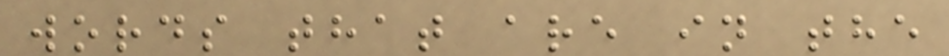words that are in the
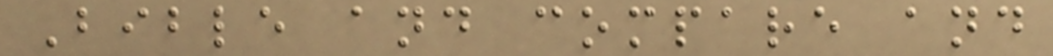Bible and compare and
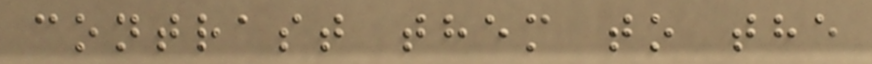contrast them to the
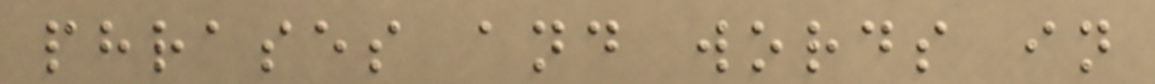phrases and words in
